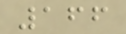166
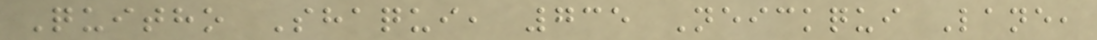Quitho Shaqui, 735 Neickqui Lane,
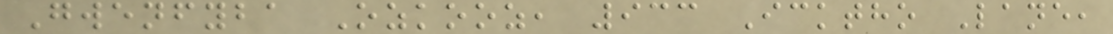Gwenfyba Ozkooz, 933 Icktho Lane,
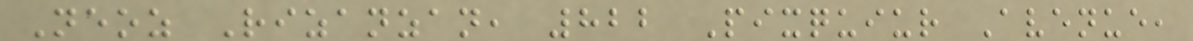Neoz Rizanzan, 822 Pixquiur Avenue,
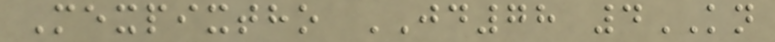Mexpixtho JD78 4KN
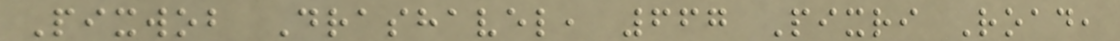Pixwob Drashavel, 667 Pixri Road,
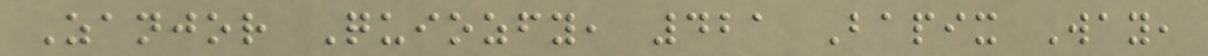Zanjor Quiozfy, 421 Bapix Way,
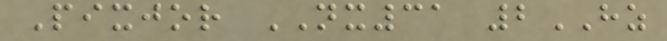Pixjor NX31 2HZ
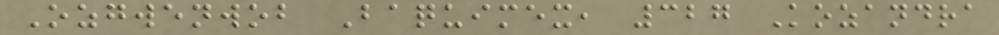Ozgwenwob Baquimex, 327 Kozandra
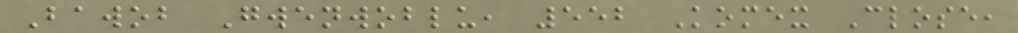Bawob Gwenwoblu, 552 Komex Close,
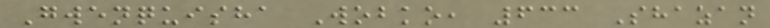Gwenquisha Wobko, 633 Shazan
